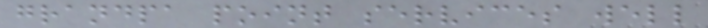grandpa point services well
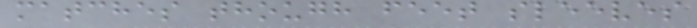matches though feet sleeves
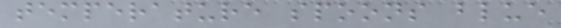temperature spoons blue
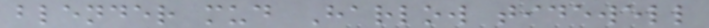blender mud Harlow tidewell
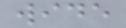wide
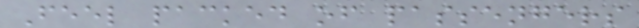Feel packed of passengers
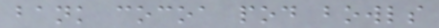bank cocoa pod bowls
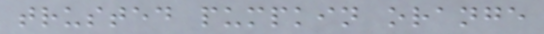trusted pumpkin orange
